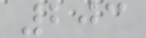203
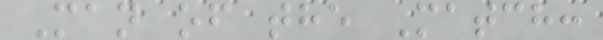Man of the Match:
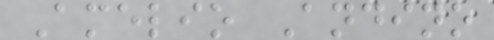Amelio Andino
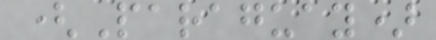(Paraguay)
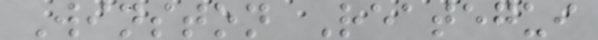Winston Reategui
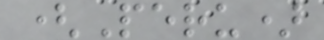(Peru)
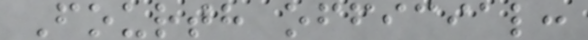Fourth official:
